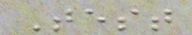Test
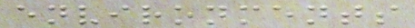environments
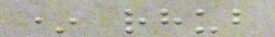* rhub
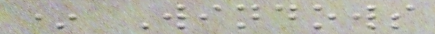* Windows
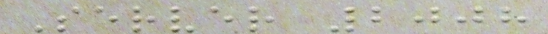Server 2008
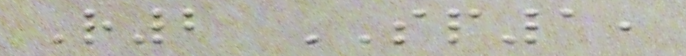R2 SP1,
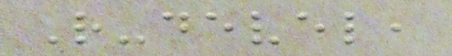R-devel,
